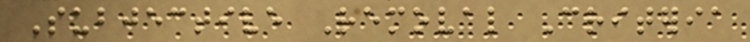Subjective Removal Criteria
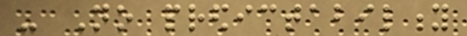- No predictability
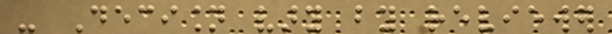- Decision vary by reviewer
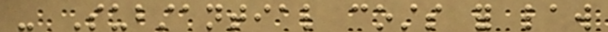- Substantial costs for law
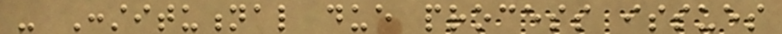- Constitutional due process issues
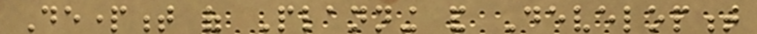Department of Planning and Development
